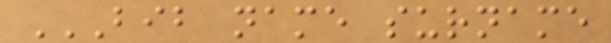BIB NAME SURNAME
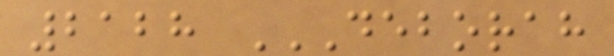2128 DEBORAH
